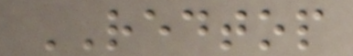REDTOP
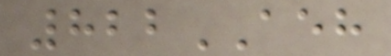822AEH
